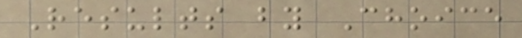Results by Choice
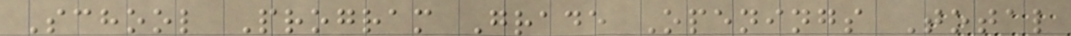School Program Grade Openings Total
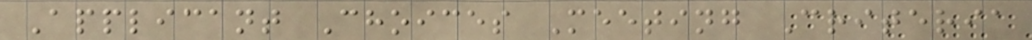Applicant Choices Meeting Criteria
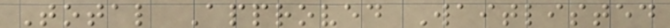Total Approved Waitlisted
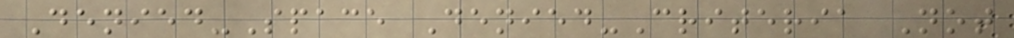Denied-Space Denied-Criteria Not
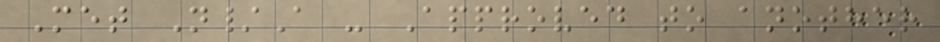Met N/A - Approved to another
